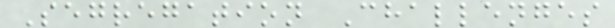Segregation Challenges
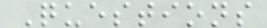Questions
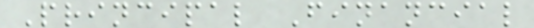Principal Financial
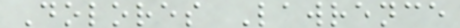Dolores Lawrence
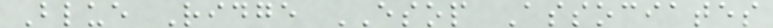Blue Ridge ESOP Associates
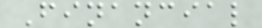Financial
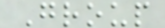Group
